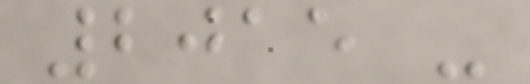2015 -
